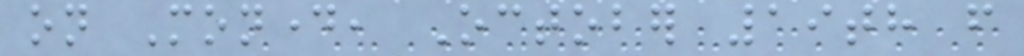on Monday, October 19th from
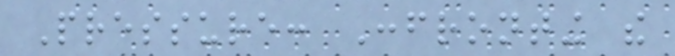Pressure: Confronting the
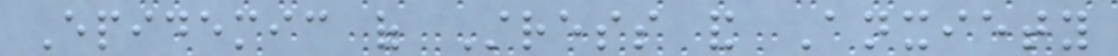Epidemic of Stress and Anxiety
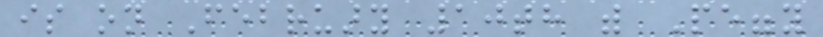is on February 10th with Peggy
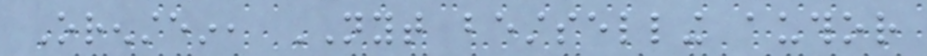Orenstein, NYT bestselling author
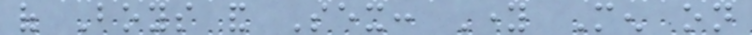of Boys and Sex: Young Men on
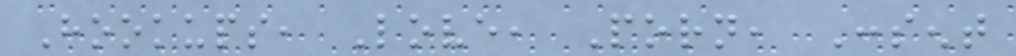Hookups, Love, Porn, Consent
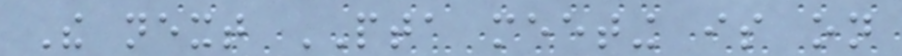The next PTA meeting is on
